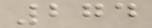274
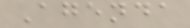Agenda
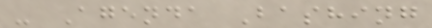- Agenda Bashing
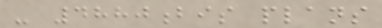- 4880bis plans
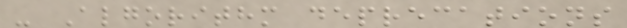- Algorithm deprecations
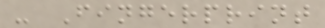- Fingerprint
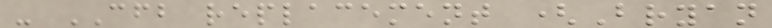- CFB replacement (Bryan
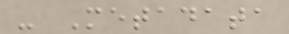- Metadata
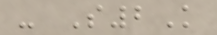- S2K
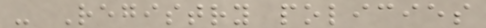- Registry policies
